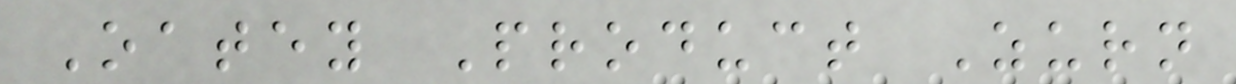Oatey Product Zurn
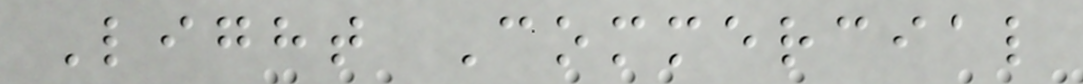Light Commercial
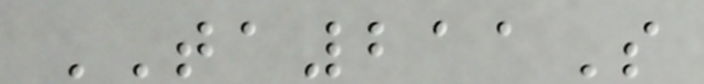TA211S
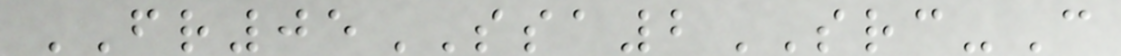FR05SSA2SRC-C
